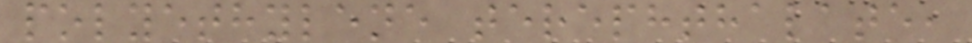polyethylene terephthalate,
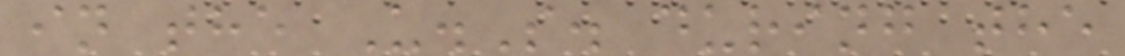in the U.S. during the
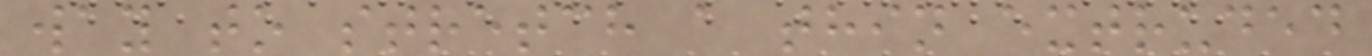way to stretch a thin extruded
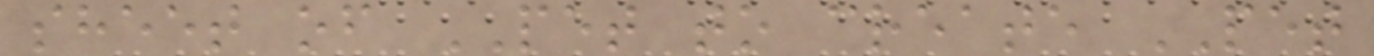sheet of PET to create PET
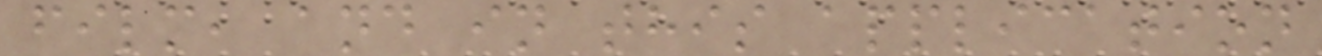film, and in this application
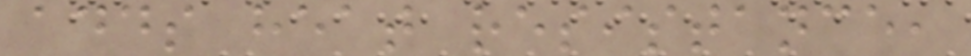adds heat resistance,
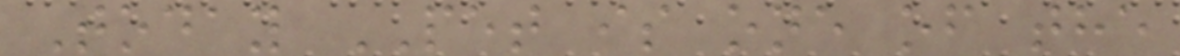Today PET is one of the
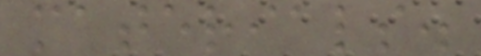materials.
